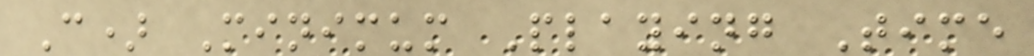C) Minimum Playing Time
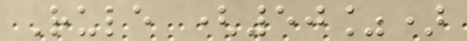Rule (50%)
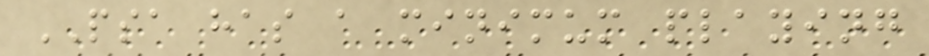PSA has a minimum playing
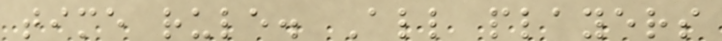time rule. All players
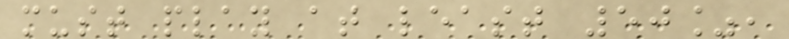must play at least 50%,
